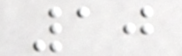10
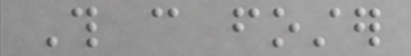This can foster
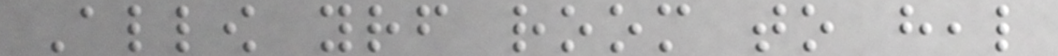Allow yourself room to heal
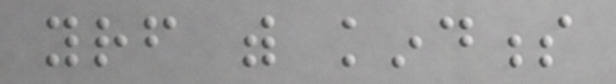yourself with kindness
